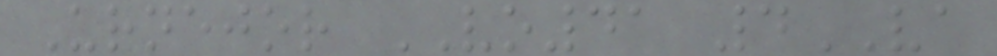Urnejor VO41 4VA
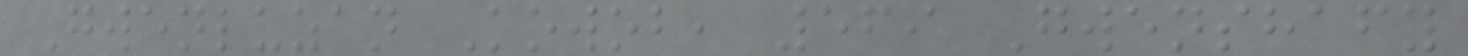Gwenluzan Kowob, 569 Gwenshafy
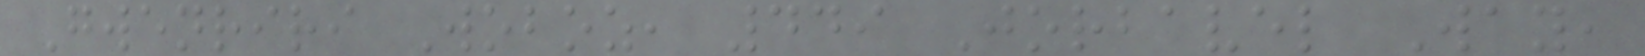Gwenriri Woboz, 449 Jorbavel Way,
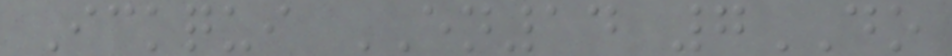Ickqui EN14 7DO
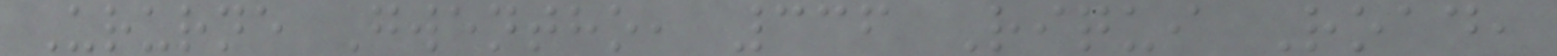Ururne Gwentho, 336 Riqui Road,
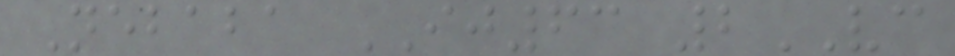Nebaba IJ63 2VC
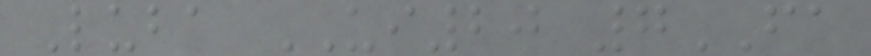Luba UI20 7FA
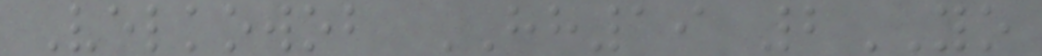Velkowob HH19 2YO
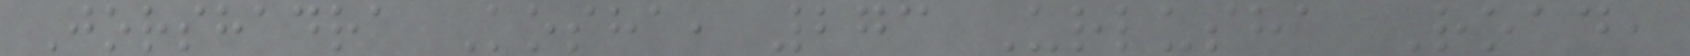Jorshadra Kosha, 273 Urlusha Road,
